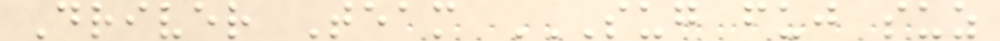Driver Team SUG FUJ SUZ
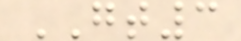GT3
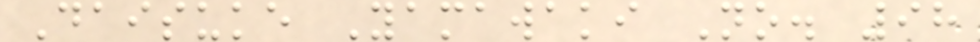Daisuke Yamawaki No. 98
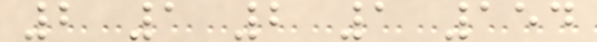2 1 2 1 154
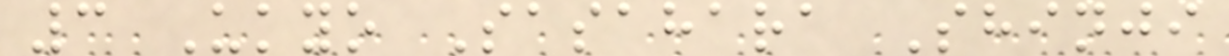3 Ukyo Sasahara Shinji
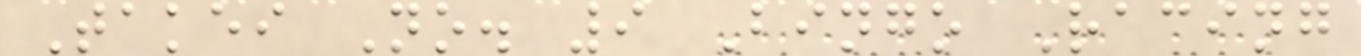Takei No. 9 Bingo Racing
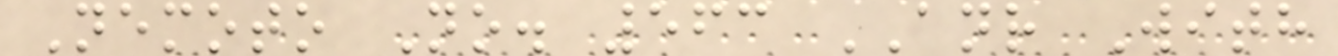Nemoto No. 563 ANR With
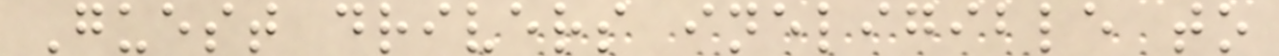Guest drivers ineligible to
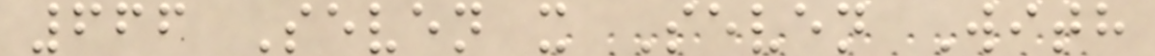666 Seven x Seven With
